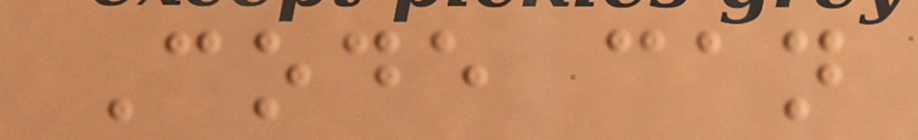Code can
